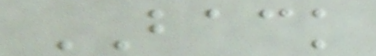BACK
